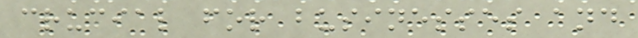crucial for businesses and
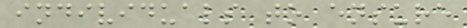individuals to ensure
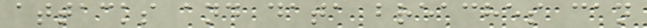attacks and data breaches can
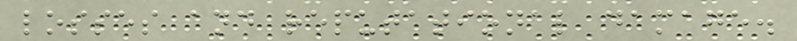losses and reputational damage.
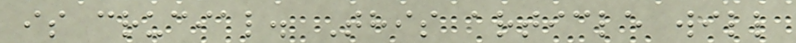is crucial. This article will
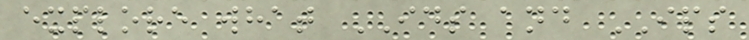explore what IDS and IPS
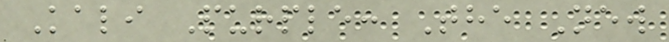Kali Purple: The New
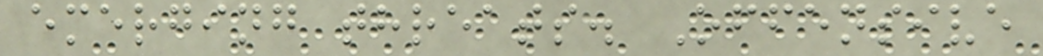emerging threats. Offensive
